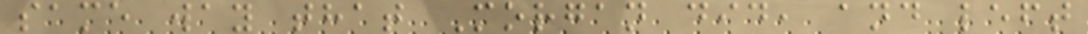same way that Morgan did, and left
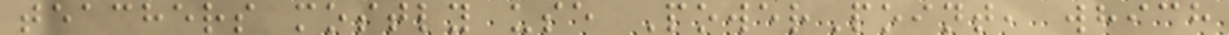teachers mostly use PowerPoint, which
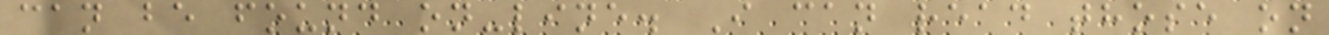can be found on-line. I can read those on
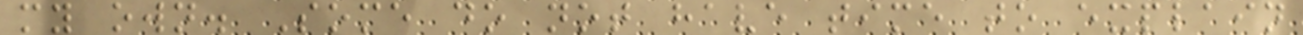my own. Some do not have time to explain
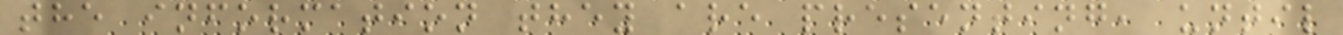the information they are presenting, until
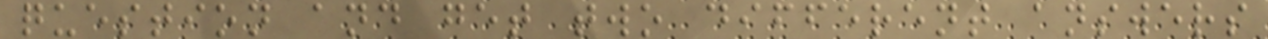question and get two different answers
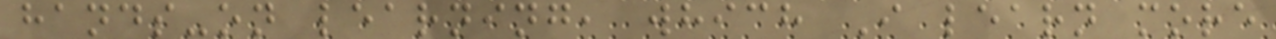hands-on learning, which I learn more
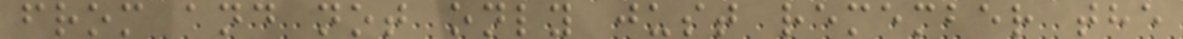from and not only just remember the
